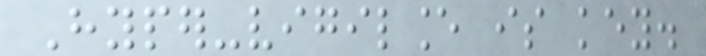Hyper-vigilance is key.
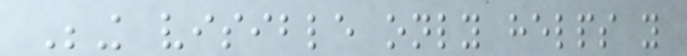Being visible only helps you
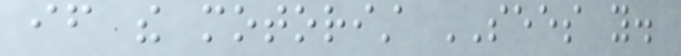if the motorist SEES you.
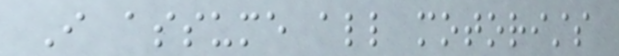I assume all motorists
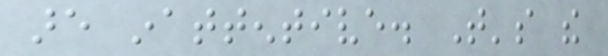are inattentive. That's the
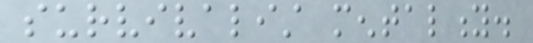survivalist mentality.
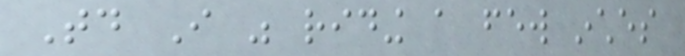Today I was riding a few inches
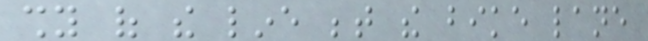shy of the line between the bike lane
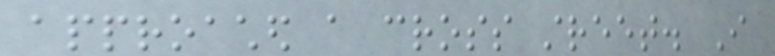approached a cross street. I
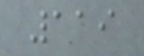119
